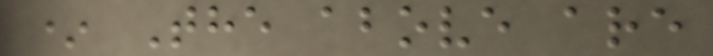* The above are
